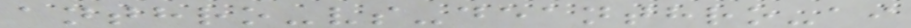anthro-vs-deanthro-ai
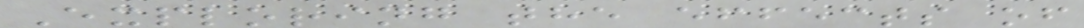Exploring the effects of
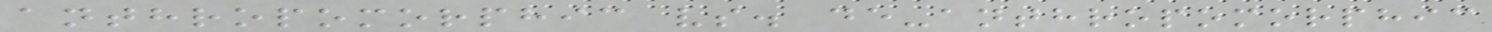anthropomorphic vs. de-anthropomorphic
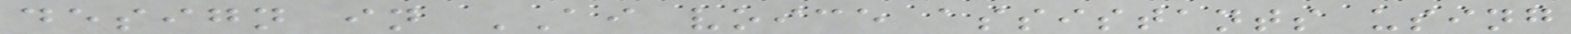design in AI voice assistants using
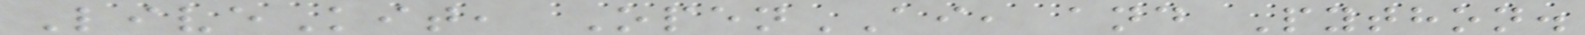LiveKit, OpenAI, and Python.
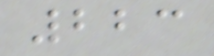223
